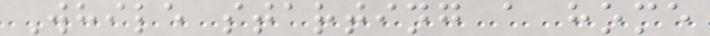While starting a home
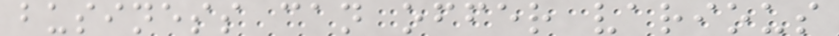business can offer various
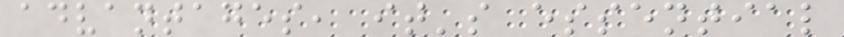advantages, it's essential
